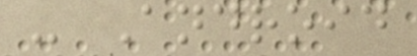- Android
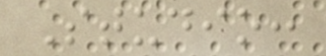Studio:
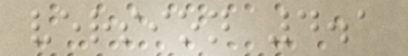version 4.1
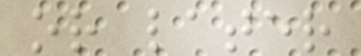or later
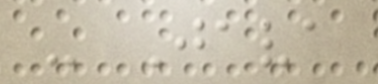- Java
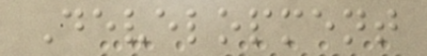Development
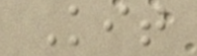Kit
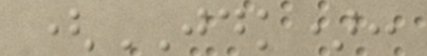(JDK):
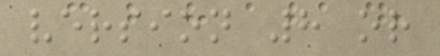version 8 or
